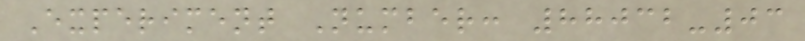Experiment Number: 88032-03
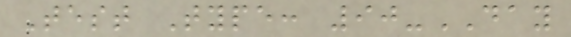Test Type: 90-DAY
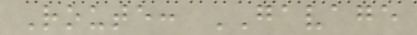Route: GAVAGE
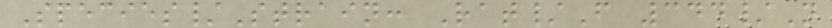Species/Strain: Rat/F 344/N
